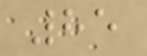85
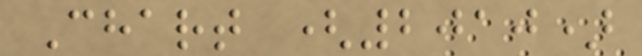Chart (2010)
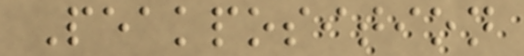Peakposition
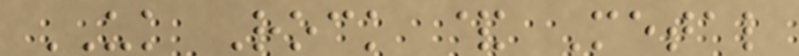UK Rock & Metal
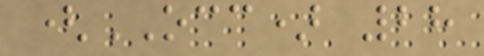(OCC) 28
